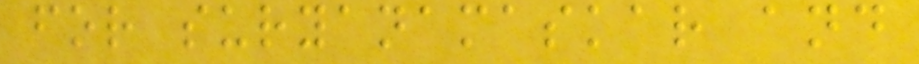for suryanamaskar and
